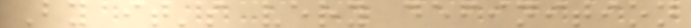By it's very definition
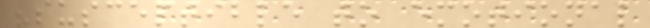"susceptible to emotional
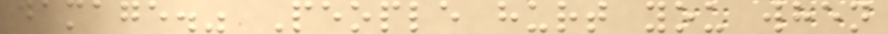damage." People hurt you when
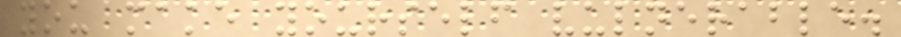you make yourself vulnerable.
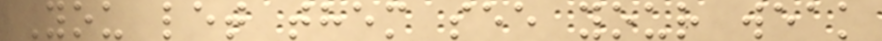You let them see your weak
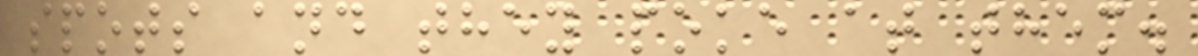spots and they poke at them.
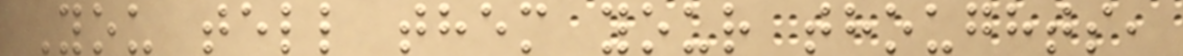You tell them your thoughts,
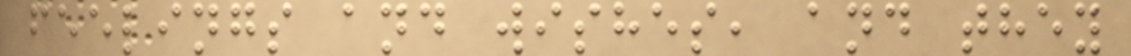feelings and wishes, and they
